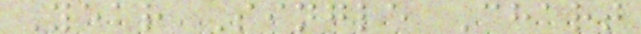Year Single Chart
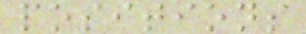positions
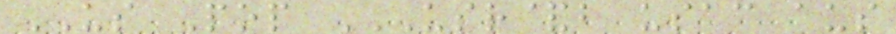US Pop USR&B USAC AUS
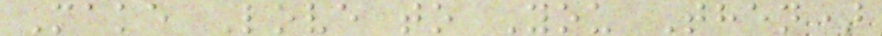Make Love to You Then)
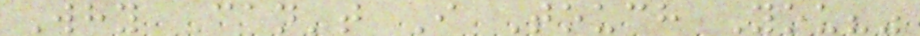Why Can't I Touch You?"
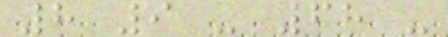8 9 - 68 -
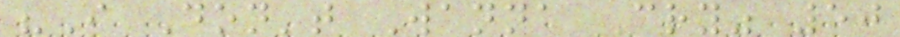"I Don't Wanna Cry" 50
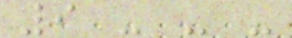9 - - -
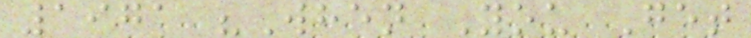1971 "When You Get
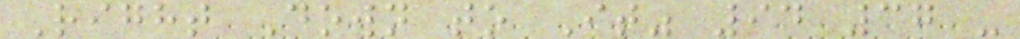Right Down to It" 94 37 -
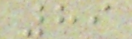89
